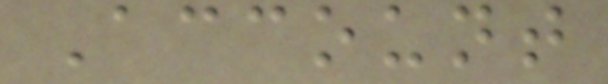Account
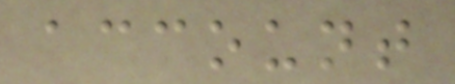account
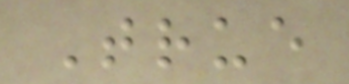True
